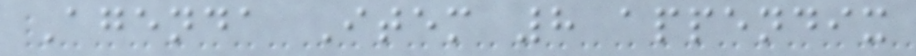Agenda Item 8 appendix
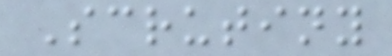Scrutiny
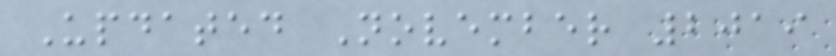Updated November 2019
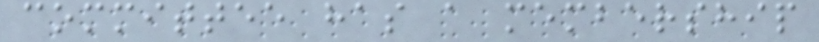committee has a membership
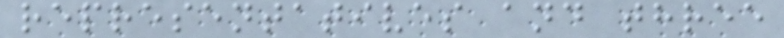representatives and three
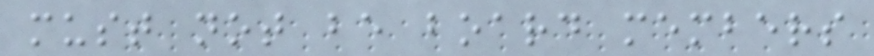must not be board members
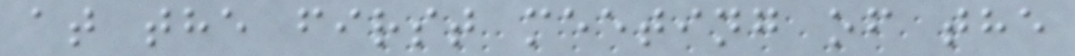at the first meeting of the
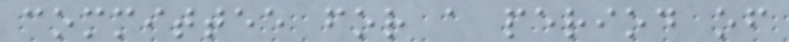committee for a period of
